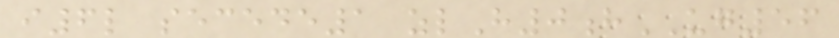i6l secede1 zlH0hUG56
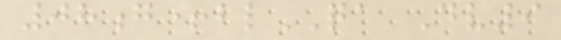08g+blQA Dv9
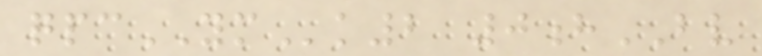qpcYMk2 0hBV
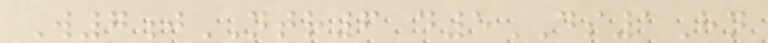W7jNTR6 d5DS1Hn
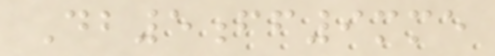Db5ff9mme
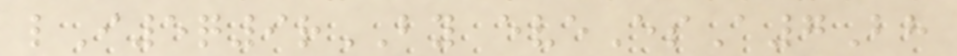lI5q9rBY eveEsA7Bh
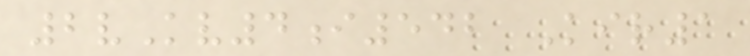2vKv4i542 Kir1
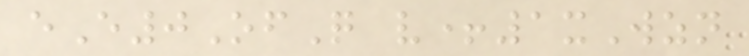eE0OfQ v+1xWzn
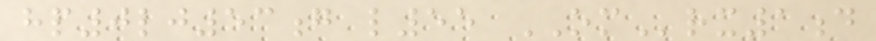hp0lj53g l55 OMrx1d
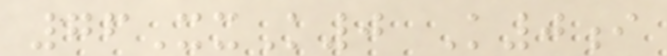76XxK0 K0i
